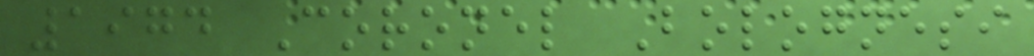1974 Coronel Bolognesi
